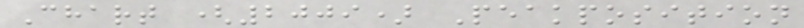Chart (2009) Peakposition
